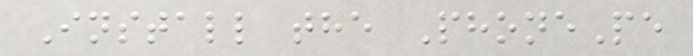Install the PhonePe
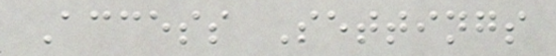Access Settings
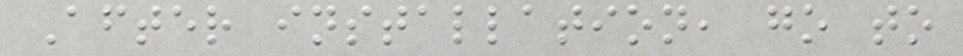After installation, go to
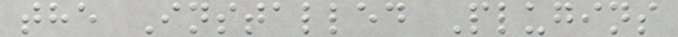the Installed Plugins
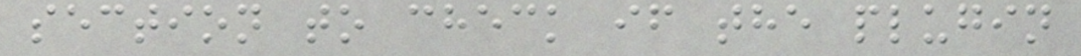section to check if the plugin
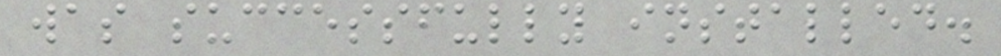was successfully installed.
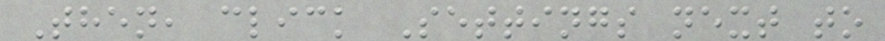Then, click Settings next to
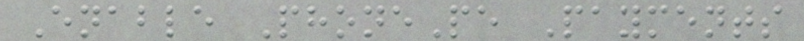Enable PhonePe Payments
